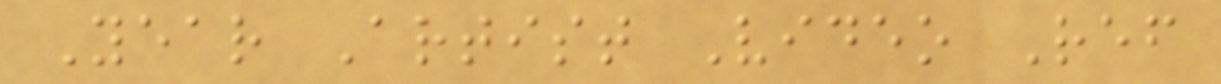Year Artist Video Ref
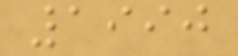1990
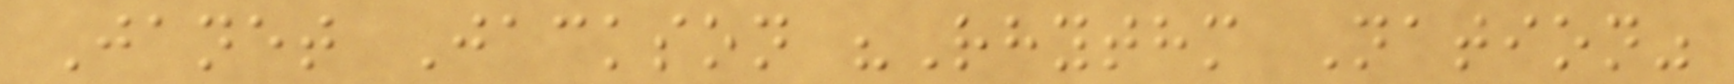Janet Jackson "Rhythm Nation"
